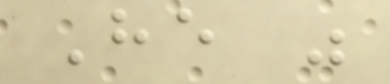He was
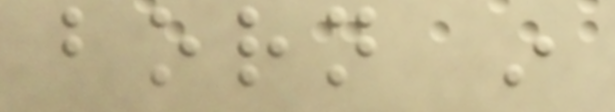born in
